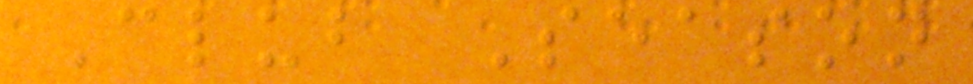Club Season
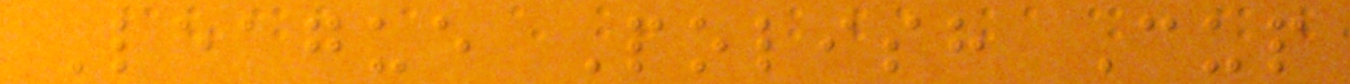League Polish Cup
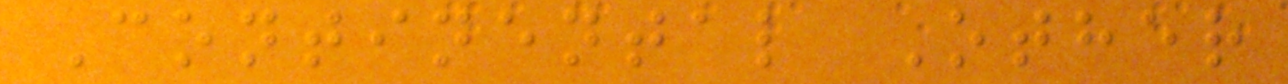Continental Other
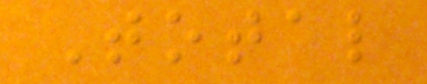Total
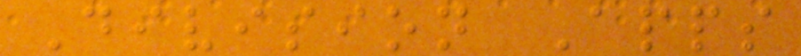Division Apps
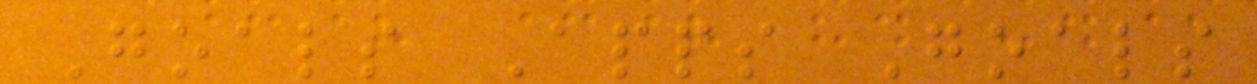Goals Apps Goals
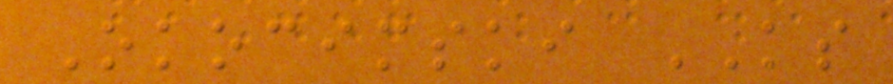Okocimski KS
